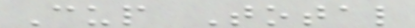Cup Total
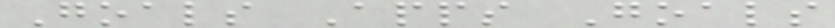Goals Apps Goals
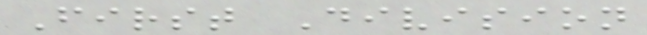First Division
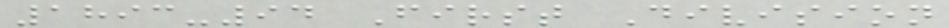1893-94 First Division
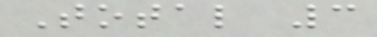Total 3
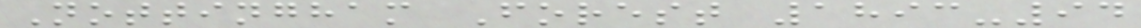Nottingham Forest 1893-94
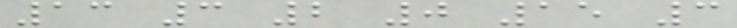13 3 2 0 15 3
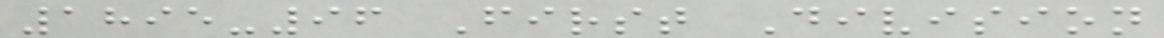1895-96 First Division
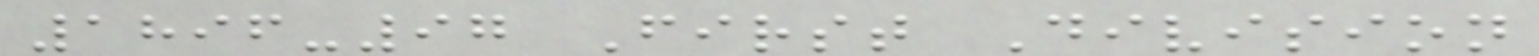1896-97 First Division
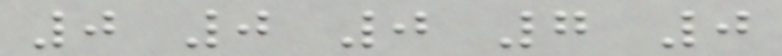0 0 0 7 0
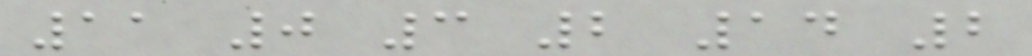11 0 3 2 14 2
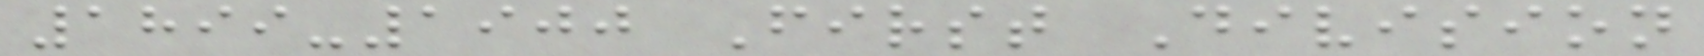1899-1900 First Division
